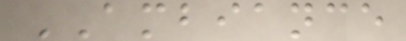AMBIANCE
